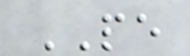PE
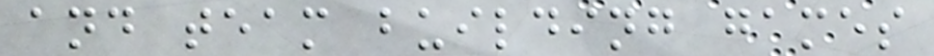and team building games
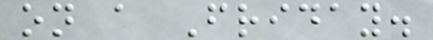on a Friday.
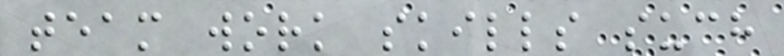team work skills such
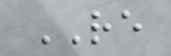RE
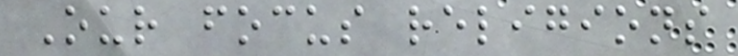Our focus religions
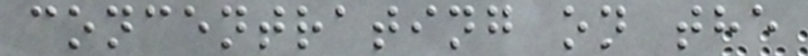concentrating on the
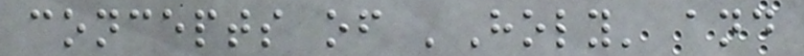concepts of 'Holy' and
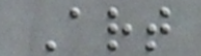Art
